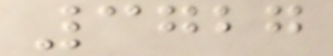3727
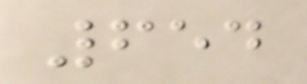654
